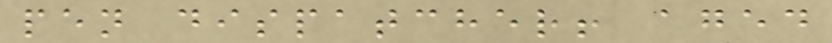pen dispatcher! aged
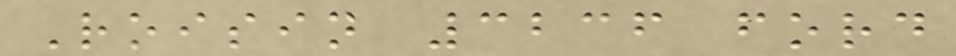Roisin 3236 ford
